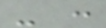- :
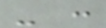- :
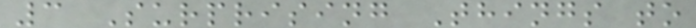3 Surprising Things to
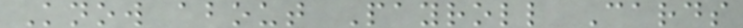Know about Payroll Cards
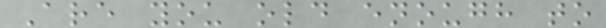Are you old enough to
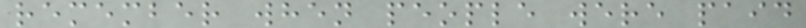remember when people were paid
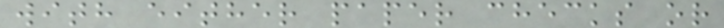with either paper checks or
